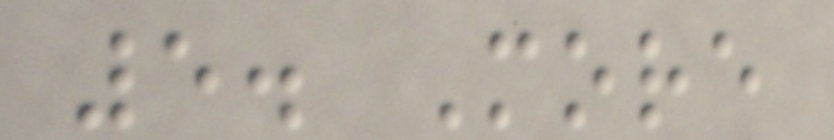5. More
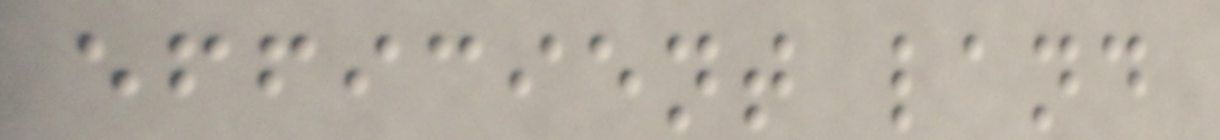efficient land
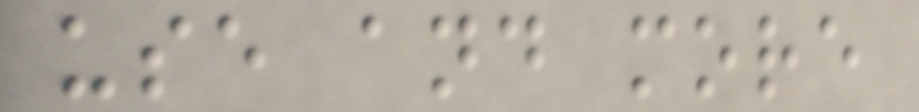use and more
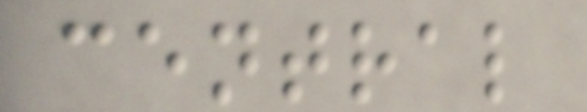central
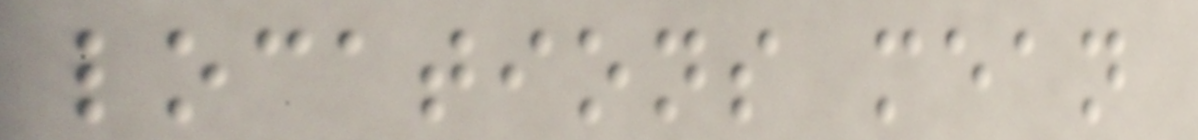locations mean
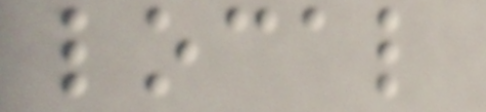local
